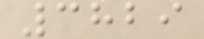3829
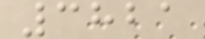3821
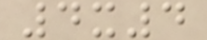4x4
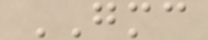GMC
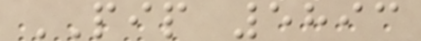PIP 5893
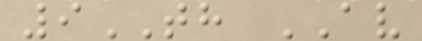9TH AV
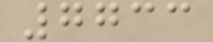7733
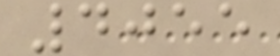4055
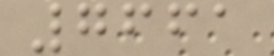7661
